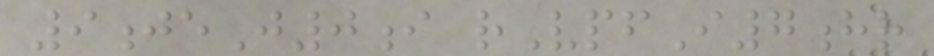9jeJ0i rVpfI7hr
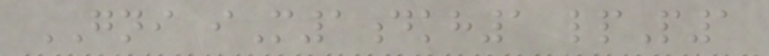GNI iM1dkh1 lpP1
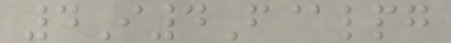4I4F@lpg
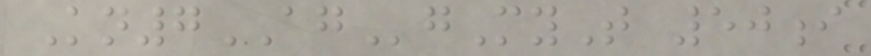Kn7AGgMyT 50i
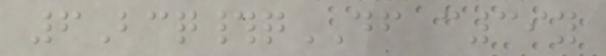6Bcq#qDF c39y
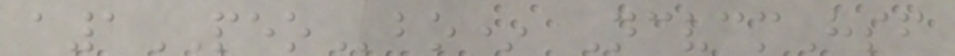a1PEObo* NcvcmHsf
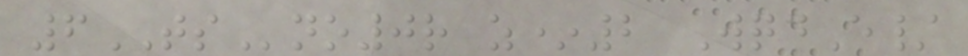6TSno0r z*2 WqdE/
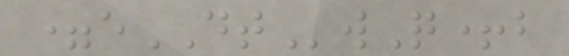=eDTwQ+b
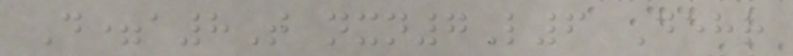D=a8T nxn7L6 Dehr
